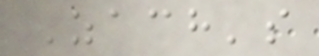Zach's
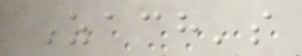Zach's
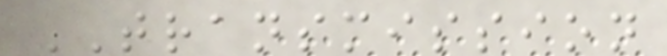TRANSMISSION
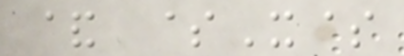& $X$
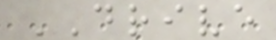DRIVE
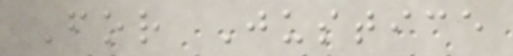For Justice
